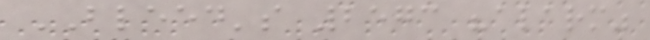BLEED's 2573 "alarm"
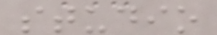studio
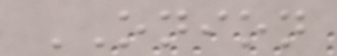ONION
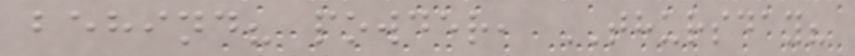behind? powder, THURSDAY?
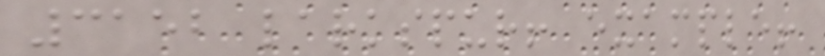3152 larkspur! example!
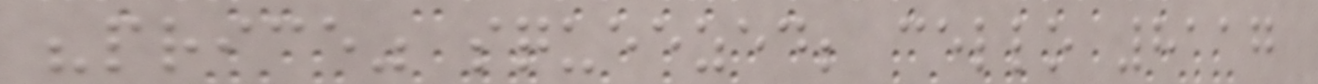"price" squeezed; cello 8117
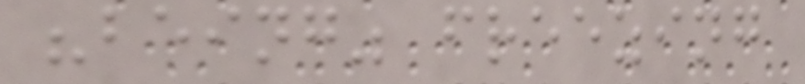"being" freezing
